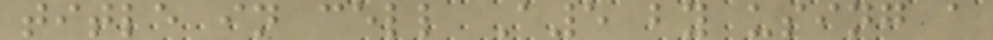title in cell A5 by using a
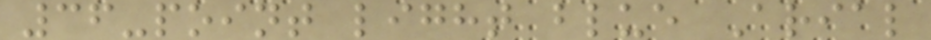36-point light blue Arial
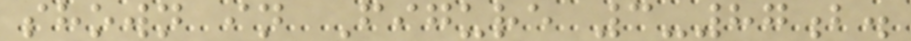shown in Figure 3-87b.
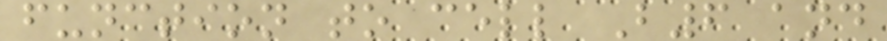function to cell B6 and
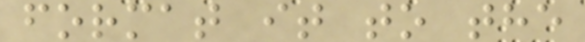format it to the
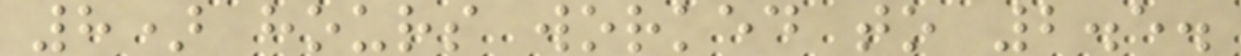8) hours worked to 2.5.
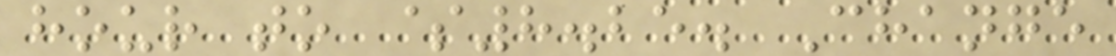hour to $8.25. Change
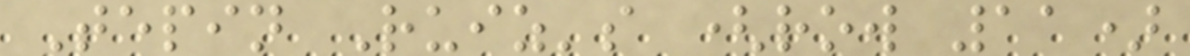Tepin Ruiz's (row 11)
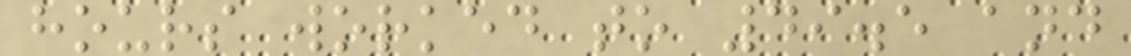hours worked to 49.5 and
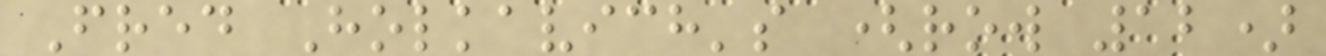Fred Holkavich's (row 12)
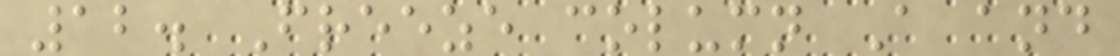12. Freeze column A and
